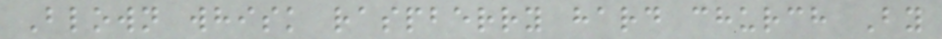Blown whisk raspberry hard church By
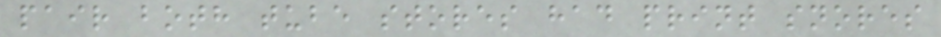pair both tube stores had print snores
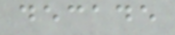decade
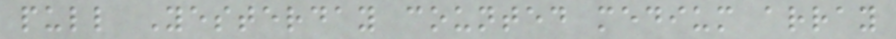pull Yesterday counted medium array
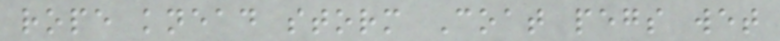rope knead storm Coat pegs wet
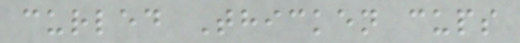curled Thicken cups
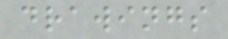drawings
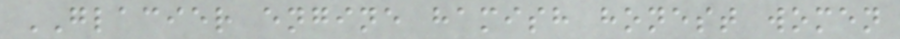GLACIER engine hamish honest women
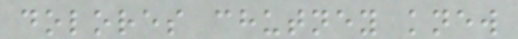dolores chutney knew
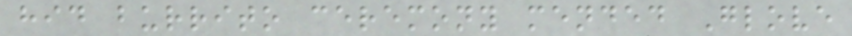hid burrito ceremony mended Glove
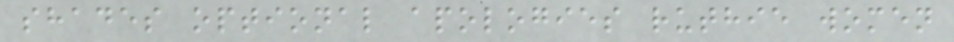shades optional apologies ruthie women
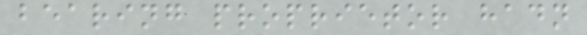bearing proprietor hadn
